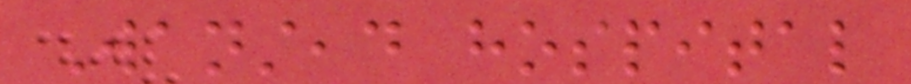Wanstead hospital
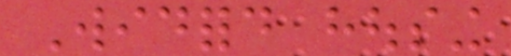Widford housing
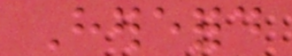Hereford
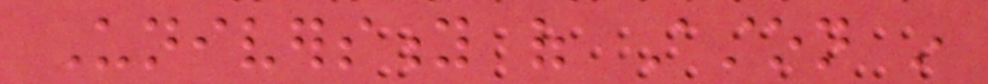University of Aston in
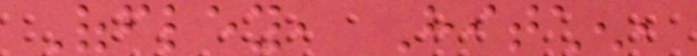Offley, Hitchen,
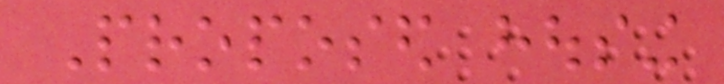Proposed housing
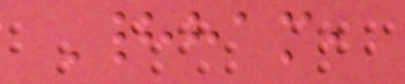Hadham,
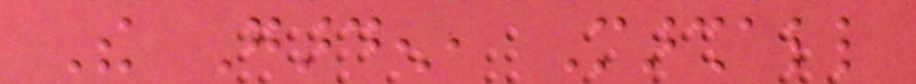The Garden, Marshall
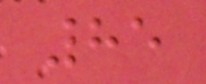85
